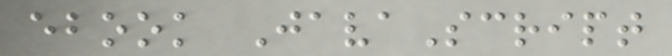ebook JavaScript
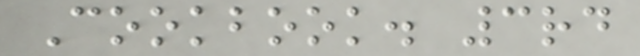Cookbook. 3rd
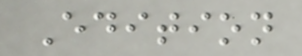Edition
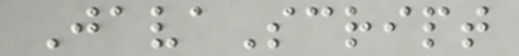JavaScript
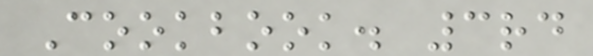Cookbook. 3rd
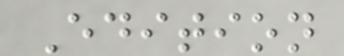Edition
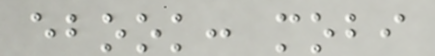ebook: mobi
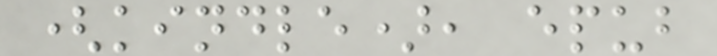(kindle), epub
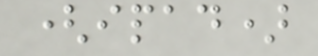(ipad)
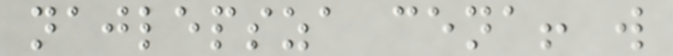najlepsza cena! w
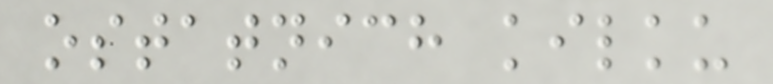ostatnich kilku
